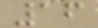16
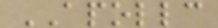APOLLC
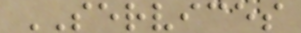SERVICES
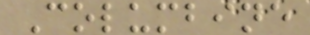Columbine
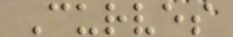Curves
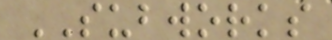SUBWORKS
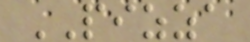PIZZA
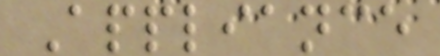Appliance
